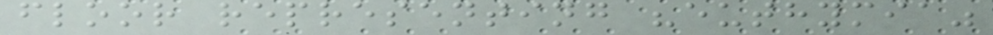floor representing "euthymia"
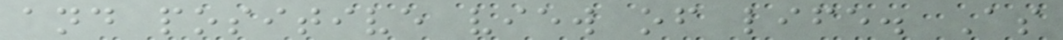and positive view of life. As
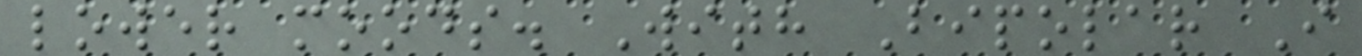lower moods. With Bipolar I
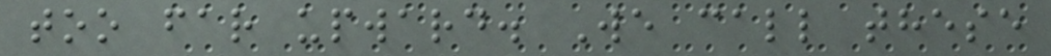too far upward. We call these
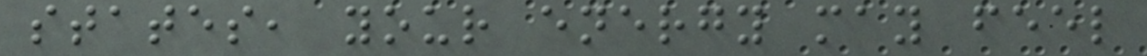states, your energy may feel
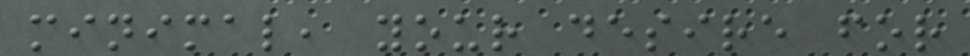minimal, your desire for
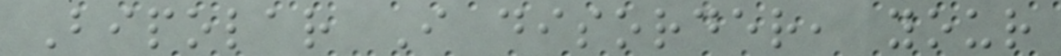Bipolar I disorder, your
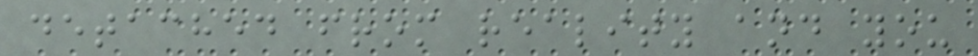detached from reality and you
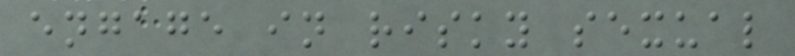engage in risky sexual
